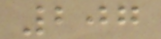207
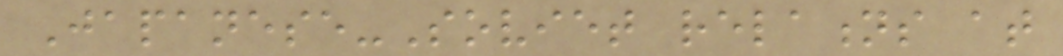Japanese-Soviet relations at
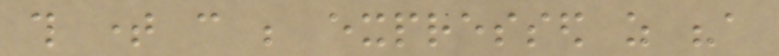this time can be expressed as "a
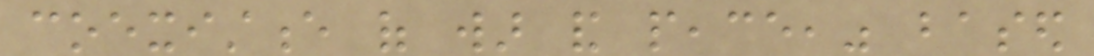coexistence of war and peace," based
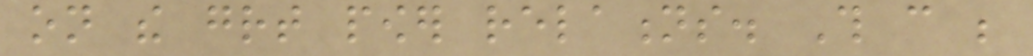on the great power relations. This can be
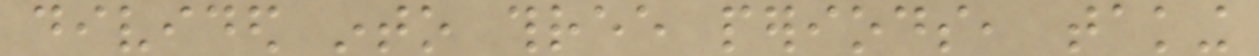divided into three periods, taking
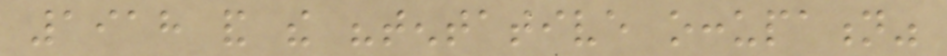1918 and the "tentative occupation"
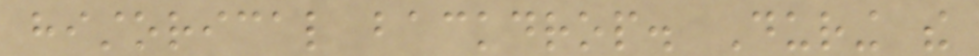historical backdrop. During the
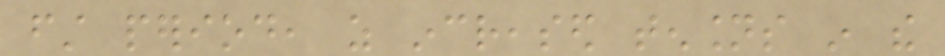first period, as increased tensions in the
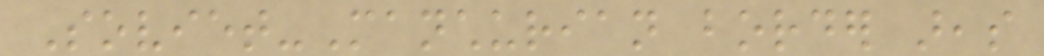Soviet-Manchurian border areas
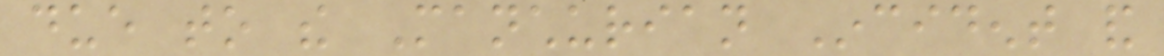due to the Manchurian Incident and
